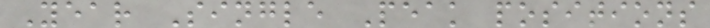Year Single Peak positions
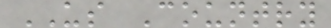US Country
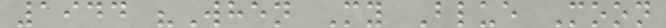1944 "When My Blue Moon
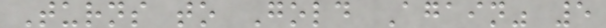Turns to Gold Again" 5
